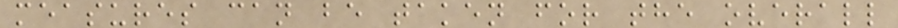measures can be taken for the overall
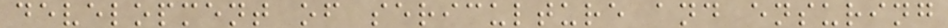development of sericulture and ensuring
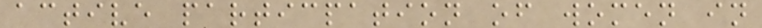active particpation of women in
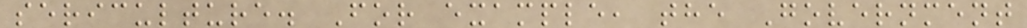sericulture. For example, the Government
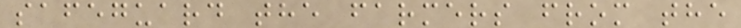safeguard the farmers from the
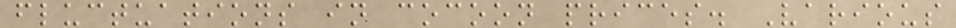fluctuations in cocoon prices. Various
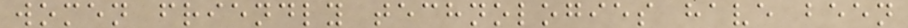women friendly technologies have been
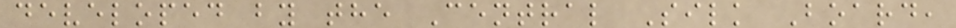developed by the Central Silk Board,
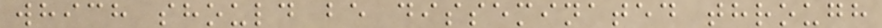which should be disseminated through
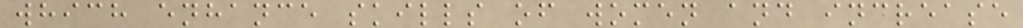which enhance skills of women and increase
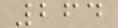264
